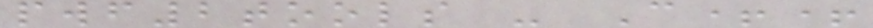pwf2tools - C++
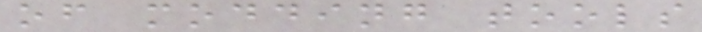of modding tools
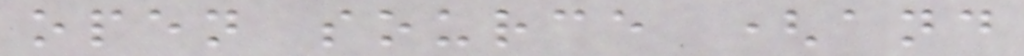open source (and
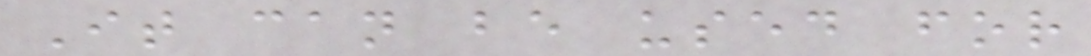It can be used for
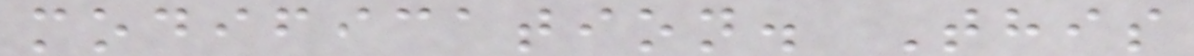modification. This
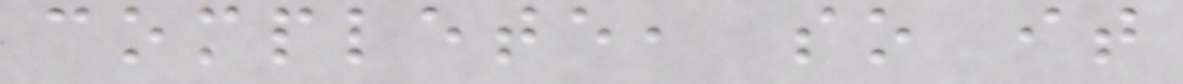complete, so it
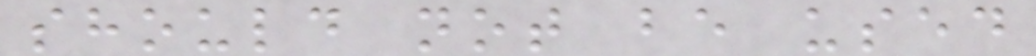should not be used
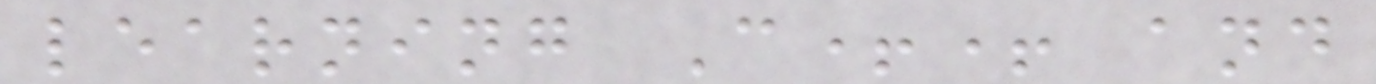learning C++ and
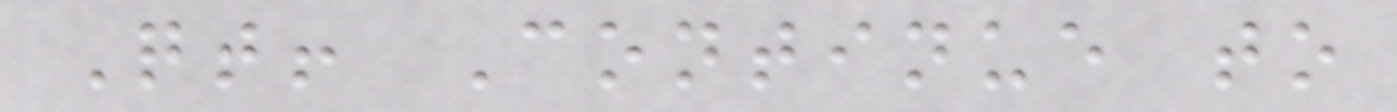Qt! Continue to
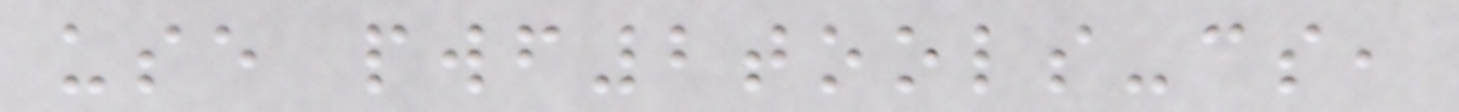use pwf2tools-cs,
